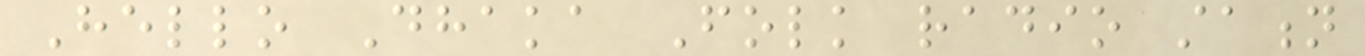Hello Dhaka Folk radio station
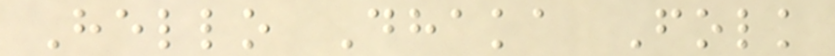Hello Dhaka Folk
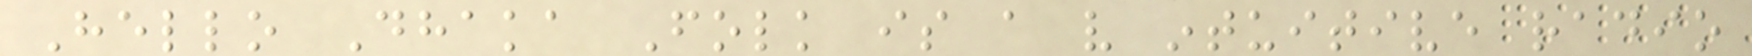Hello Dhaka Folk is a very intuitive radio
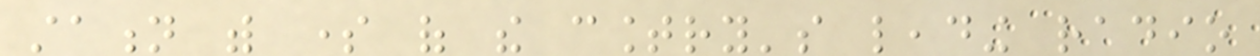station with some of the country's leading radio
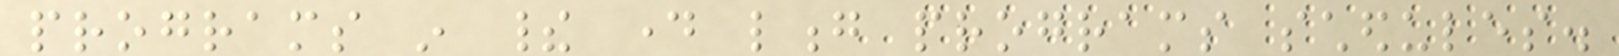programs in their day long programs schedules.
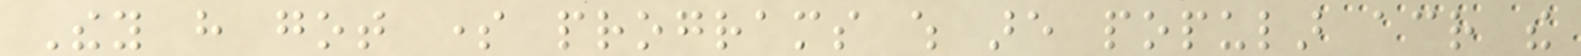They have got some programs which are popular across the
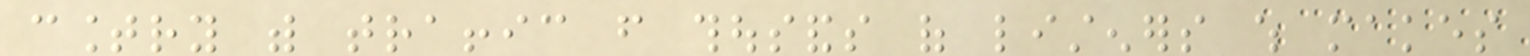country with traffic from thousands of listeners which makes
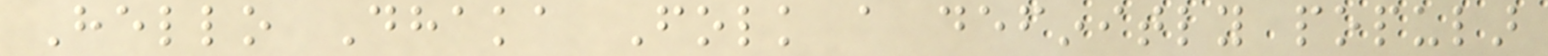Hello Dhaka Folk a definitly popular
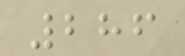286
